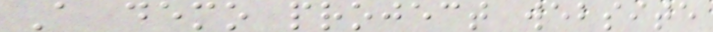A demo project website
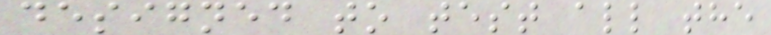designed to test all the
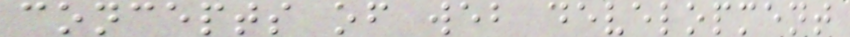concepts of web development
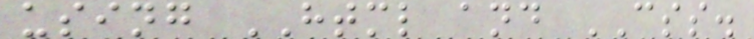using HTML and CSS.
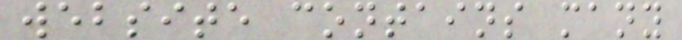website contains many
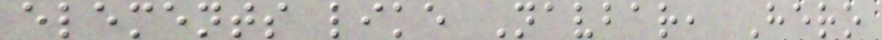elements like Navbar, Hero
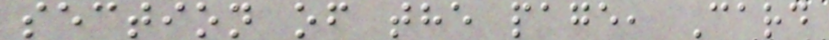section of the page, Card
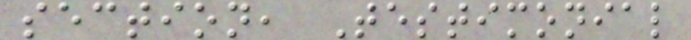section, Testimonial
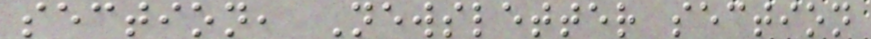section, Newsletter section
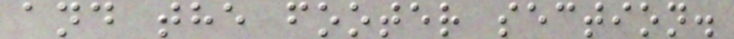and the footer section.
